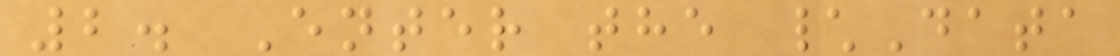2. Enter the \Data
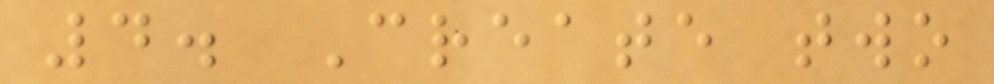4. Create two
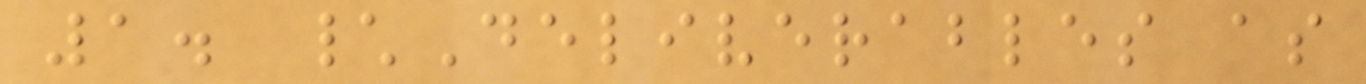1. \Deliverables as
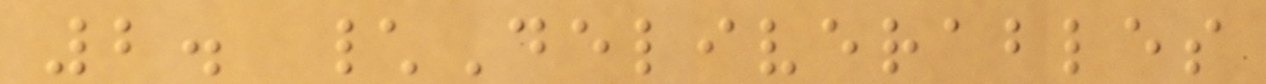2. \Deliverables
